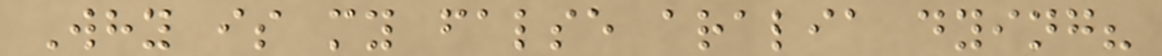Why is my false aralia dying?
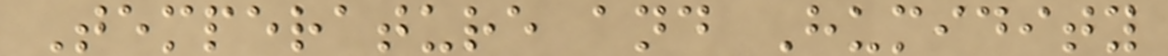Temperature and Humidity
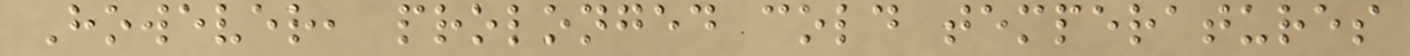However, prolonged cold temperatures
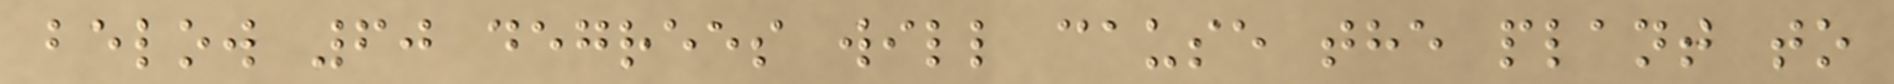below 60 degrees will cause the plant to
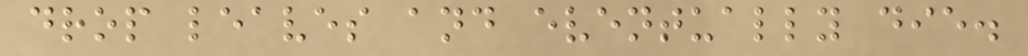drop leaves and eventually die.
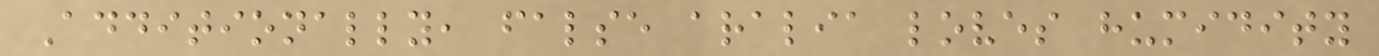Additionally, false aralia loves humidity
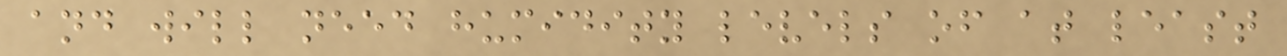and will need humidity levels of at least
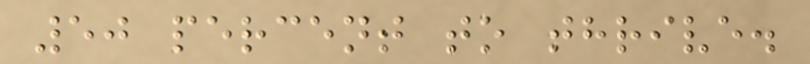50 percent to thrive.
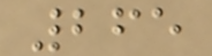265
